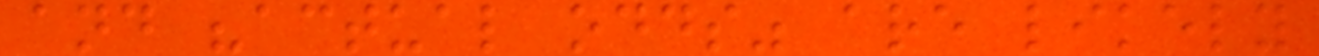and "actual odds" are likely
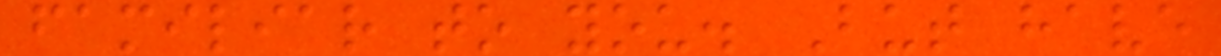familiar to you. But have
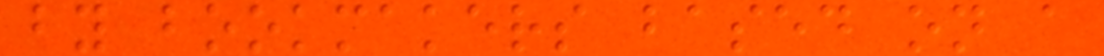by bookmakers based on a
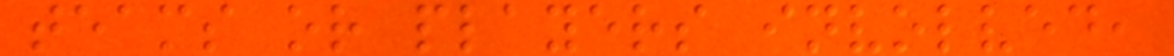teams or players involved,
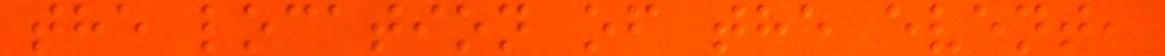the location of the event,
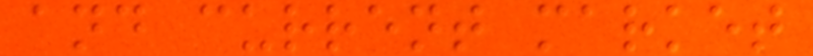and current market
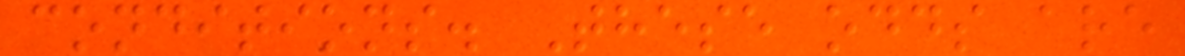conditions. These odds are
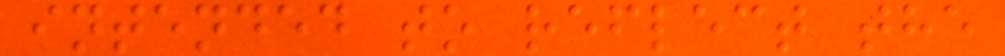intended to reflect the
